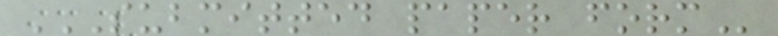SUBMITTED PAPER FORM
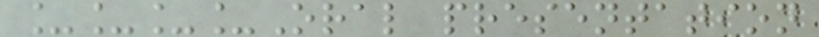____Oral presentation
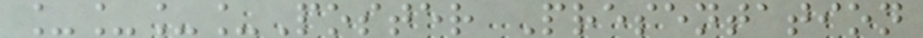____Poster Presentation
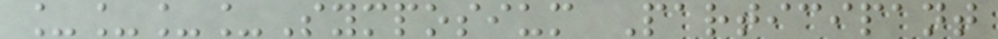____Symposium Participant
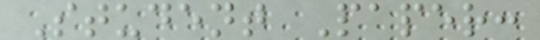Student Paper:
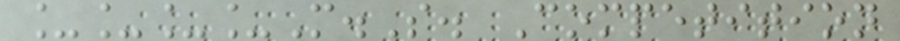____M.S. Competition
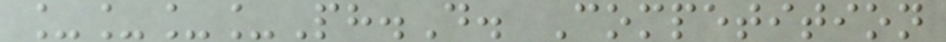____Ph.D. Competition
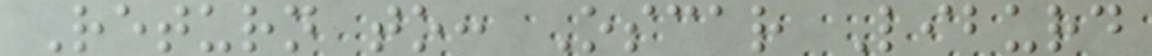Return to: Oscar Liburd
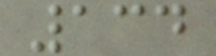134
